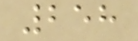258
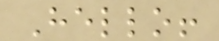Hello!
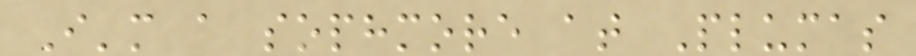I'm a sophmore at Plumas
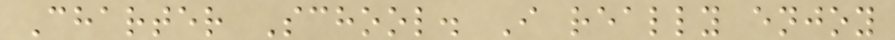Charter School. I really enjoy
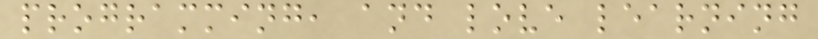programming, and love learning
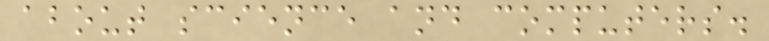about science and computers.
